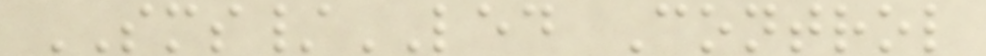SMS/LED Control
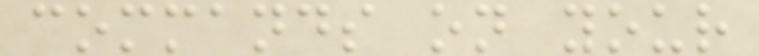commands on your
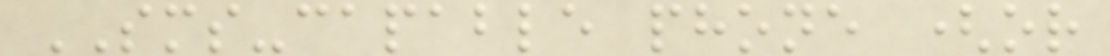SMS-capable phone (or
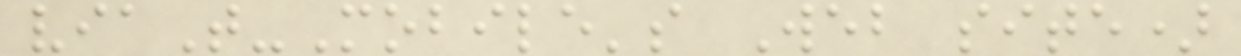viaT-Mobile's Web site)
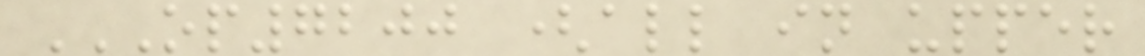OP7200 (ALL IN UPPER
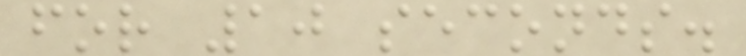for 10 seconds.
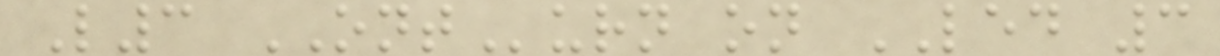L3 ONTurn on LED 3
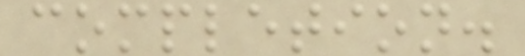completion.
